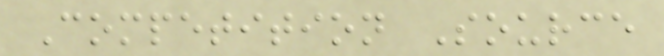Competition Source
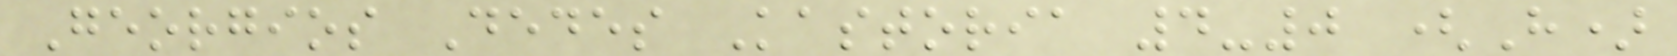Georgios Dedes Kastoria 4-0 (H)
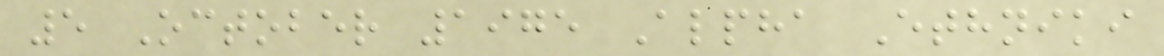5 October 1975 Alpha Ethniki
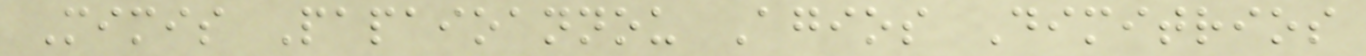Mimis Papaioannou Agios Dimitrios
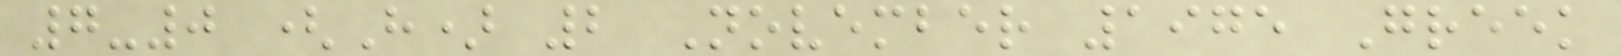7-0 (H) 2 November 1975 Greek
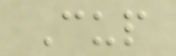Cup
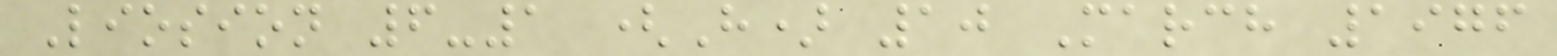Liosion 6-1 (H) 10 March 1976
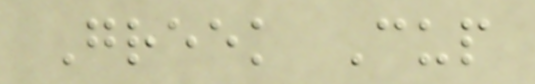Greek Cup
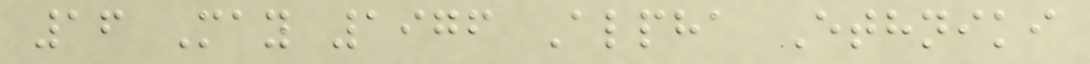16 May 1976 Alpha Ethniki
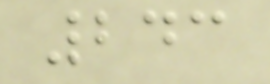243
